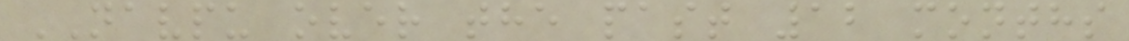NAVPU over the past 12 months
